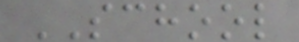SCHOOL
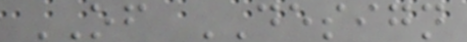OF DESIGN
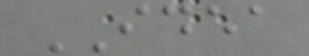IDEA
